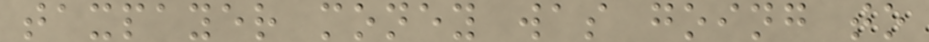taxpayer money was going to
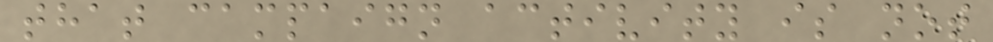that campaign activity is not
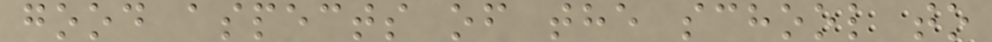good aspects of the school to
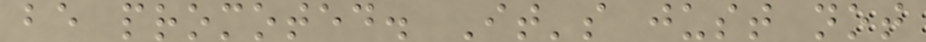be promoted. It's just not
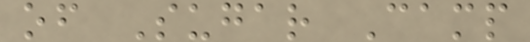of Sugar Camp
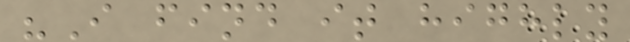"I find it highly
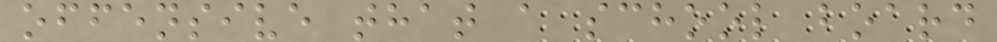offensive that a school board
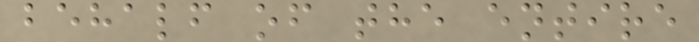behalf of the entire
